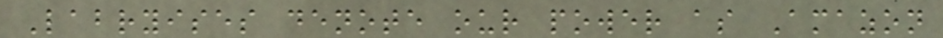Labryises denote our power as Amazon
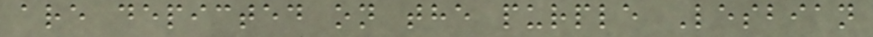are depicted on the purple Lesbian
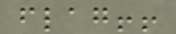flag!!
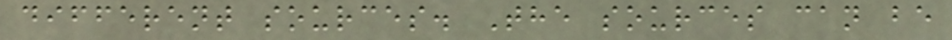different sources. The sources can be
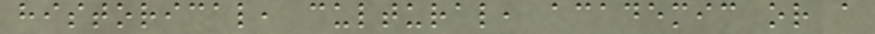historical, cultural, academic or a
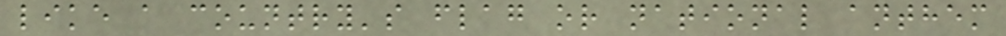like a country's flag or national anthem
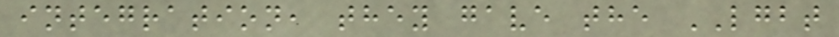integration, they gave the LGBT
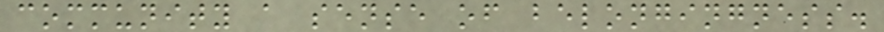community a sense of belongingness.
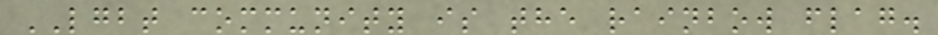LGBT community is the rainbow flag.
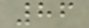86
